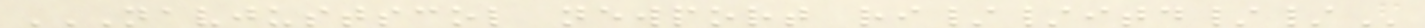NAVJUSTSCOL NEWPORT RI//ITD//
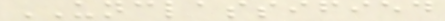UNCLASSIFIED
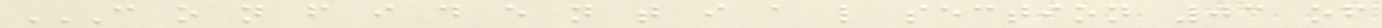C O N F I D E N T I A L SECTION 03 OF
